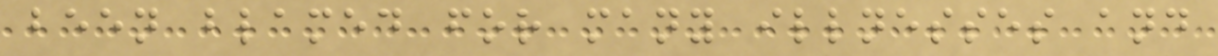been blamed for many illnesses and
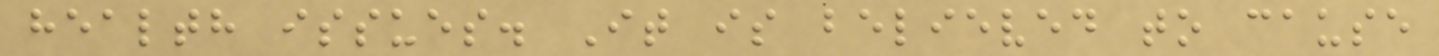health issues. It is believed to cause
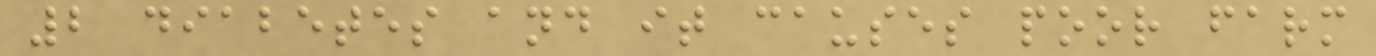2 diabetes and it causes poor farm
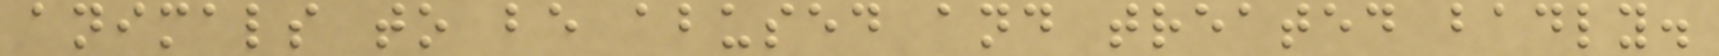animals to be abused and treated badly.
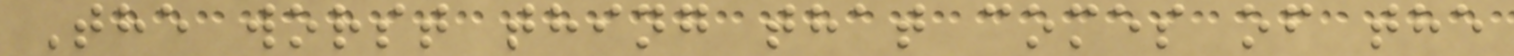The worst thing that comes of the
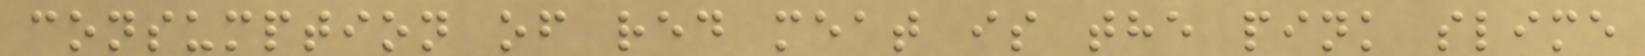consumption of red meat is the pink slime
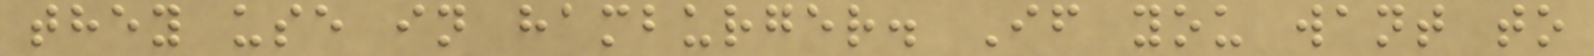they use in hamburger. If you want to
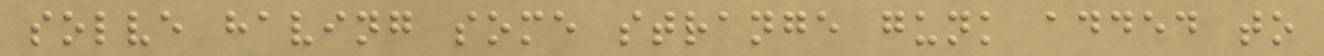solve having some strange gunk added to
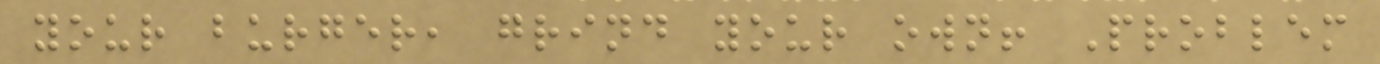your burger, grind your own! Problem
